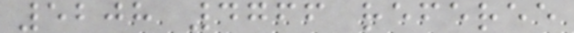5208 4766 referee
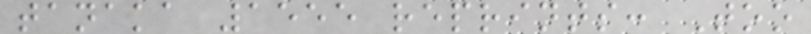tanaka 1555 reprints: Too
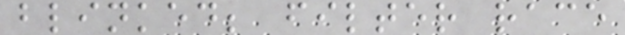blinked; filter race
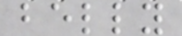belly
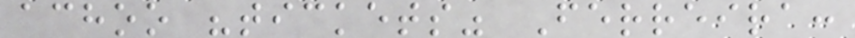achoo "tickets" Ferreira:
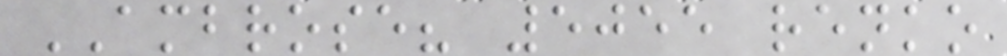AMBROSE? 5055 renko
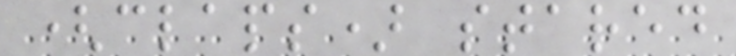(claps) stared
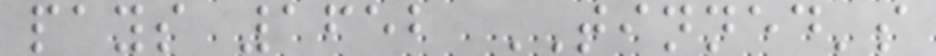pays 1652 TINNED's
